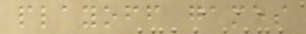playoff games
